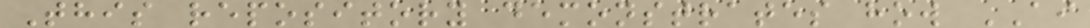This repository demonstrates how AI
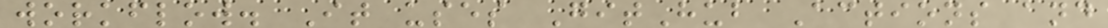workflow. It uses GitHub Actions and
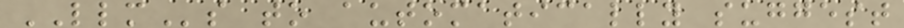LLMs to automatically suggest
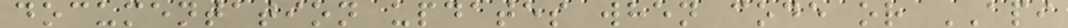documentation updates when code or API
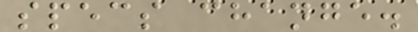specs change.
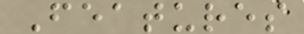Features
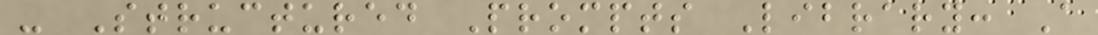- Structured Prompts Library: A
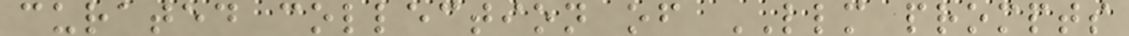curated collection of LLM prompts
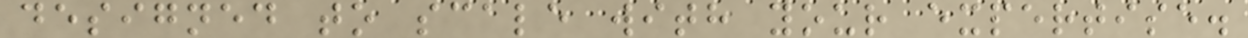designed to scale with your expertise.
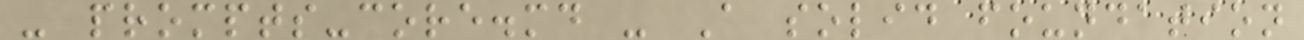- prompts-core.md - A solid foundation
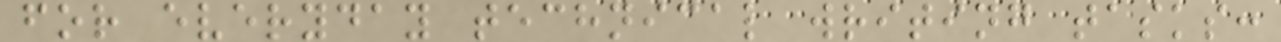for everyday technical writing tasks:
